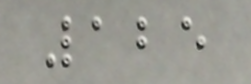125
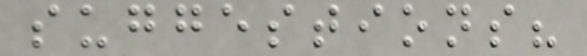suggestions?
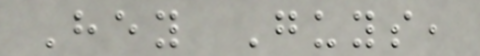Hey Guys,
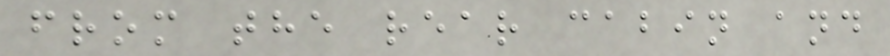from the rear cabin and
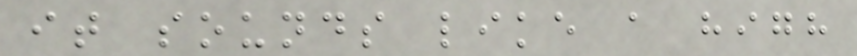it sounds like a high
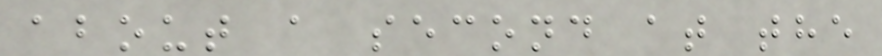about a second at the
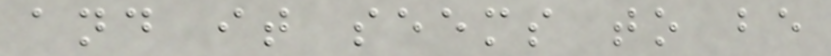and it seems to be
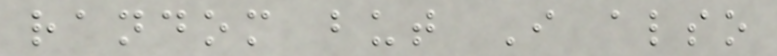random but I also
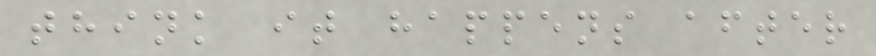think it happens after
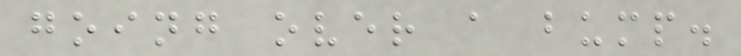going over a bump.
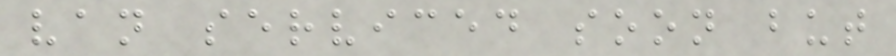van serviced soon but
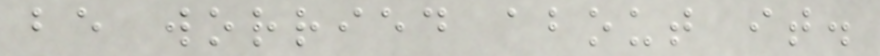be worried about it.
